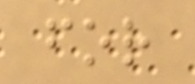for
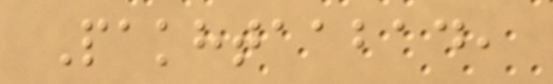Pakhtaabad,
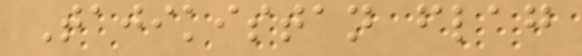Tajikistan flag
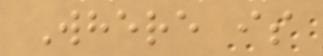Where is
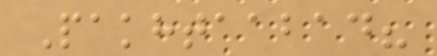Pakhtaabad?
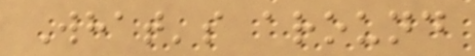What's around
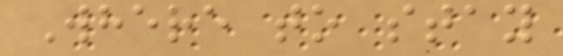Where to stay
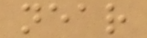near
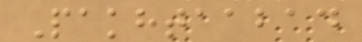Pakhtaabad
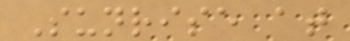Sunrise at
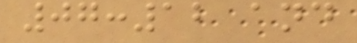07:12 and
